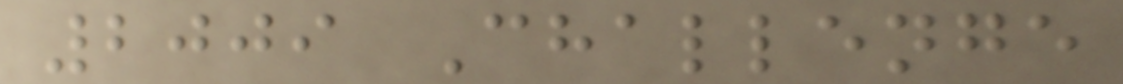2009 Challenge
